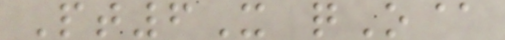Pt6X qO@
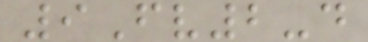9Fv2-d
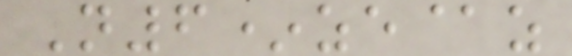N6*ze@z
